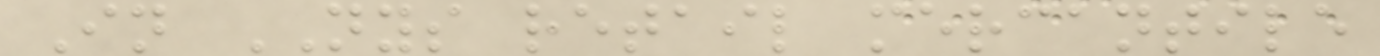In NYS retail mercantile
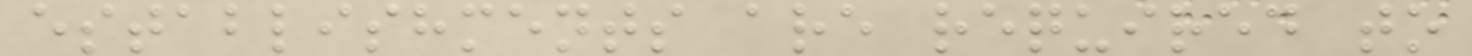establishments are required to
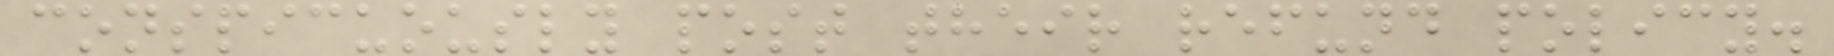conspicuously post their refund policy.
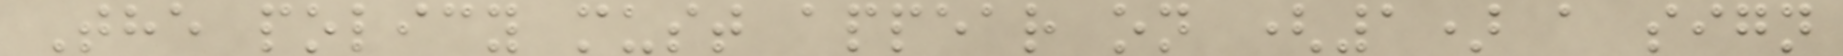The policy must appear on (1) a sign
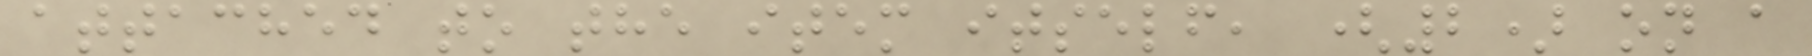attached to the item itself, (2) on a
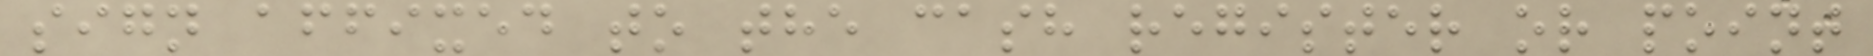sign affixed to the cash register or point
